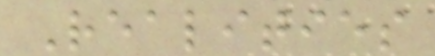Realities
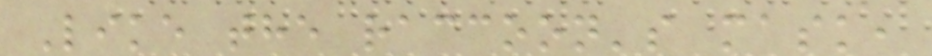Like the raccoon's mask,
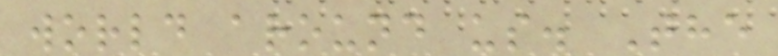world around us. The
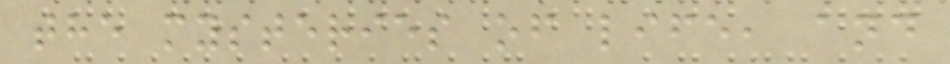the mysteries of life, and
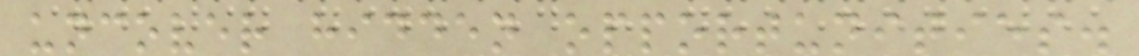uncover hidden opportunities.
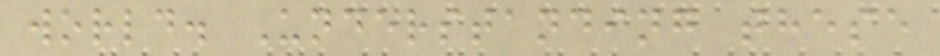world. Understanding these
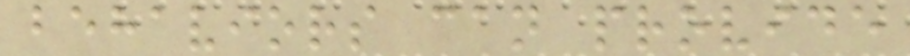behaviors can provide
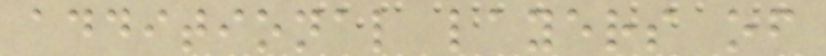additional layers of
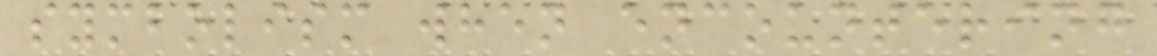symbolism when encountering
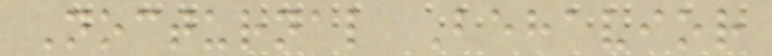Nocturnal Behavior
